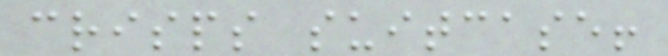crisps suitcase!
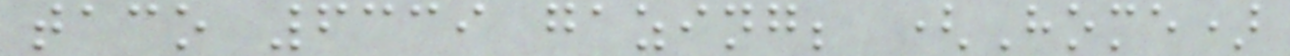taco 6339 gazing; (Home)
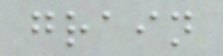grain
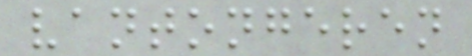vantongeren
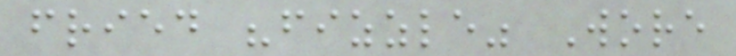fried "fizzle" Wore
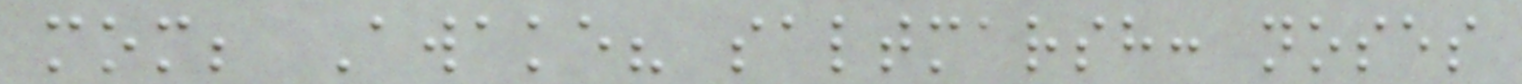mom; Awake? saltmarsh: noses
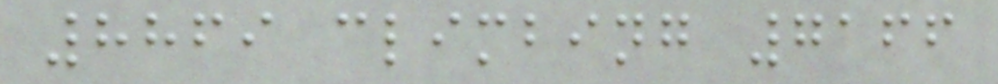8869 climbing 7166
